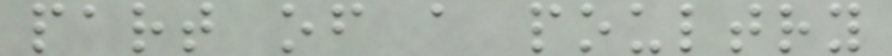part of a poultry
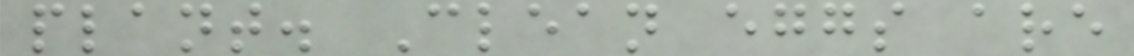plant. Clean eggs are
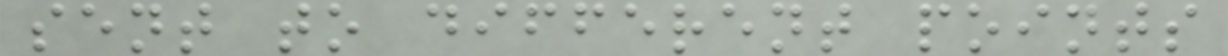sent to different points
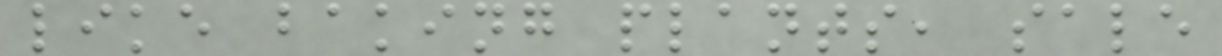like baking plants, sale
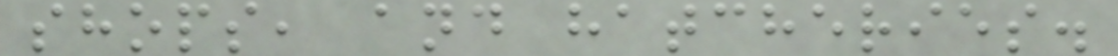shops, and hatcheries.
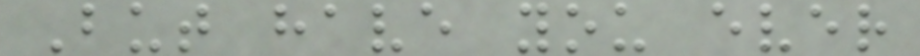But have you ever
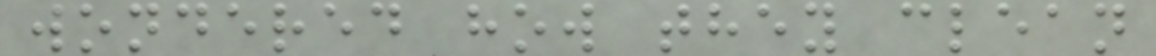wondered how they clean
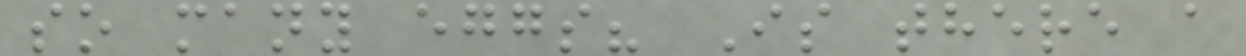so many eggs? Is there a
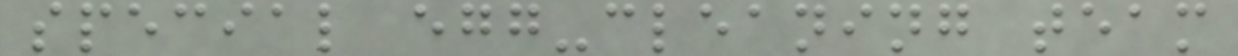special egg-cleaning team
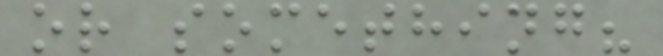or something?
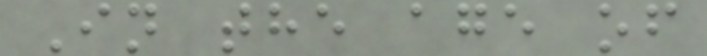In the age of
